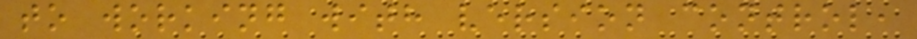to working with version control,
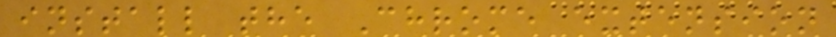install the Chrome extension
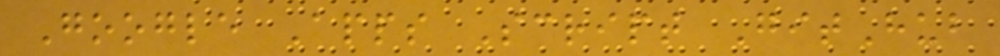Google Apps Script GitHub
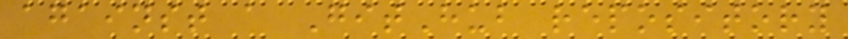against a GitHub repository
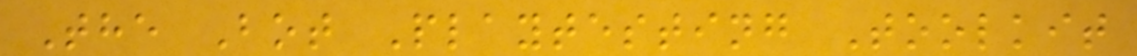The Bot Playtesting Toolkit
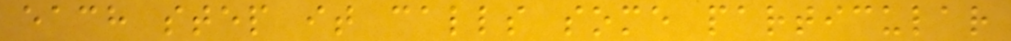each step it calls some particular
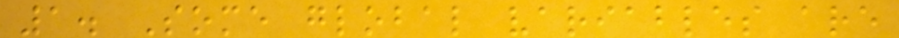1. Some global variables are
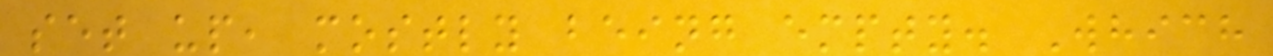set up, mostly being empty. Which
